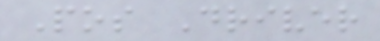Pos Driver
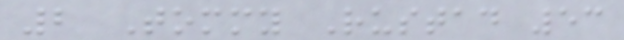2 Tommy Rustad 53
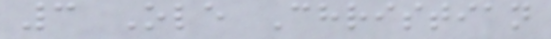3 Ole Christian
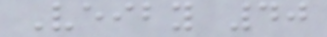Veiby 40
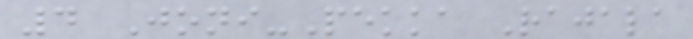4 Joni-Pekka Rajala
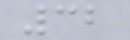32
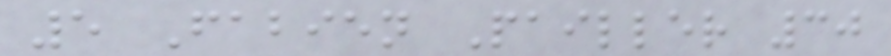5 Fabien Pailler 30
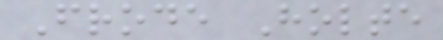Frode Holte
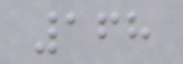168
